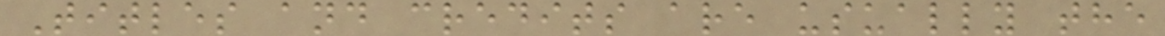Titles and credits are usually the
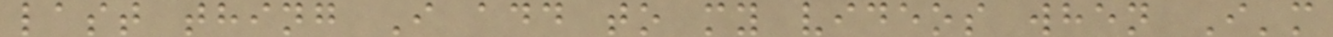last thing I add to my videos when I'm
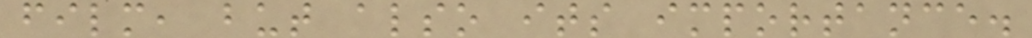film, but also its importance.
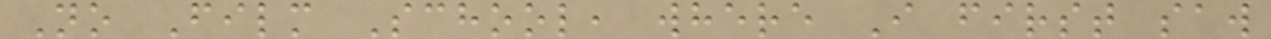No Film School, where I first saw
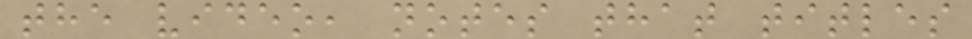the video, notes that titles
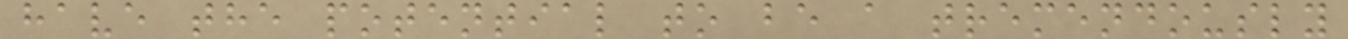have the potential to be a tremendously
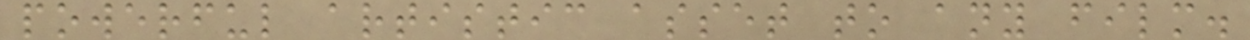powerful artistic asset to any film.
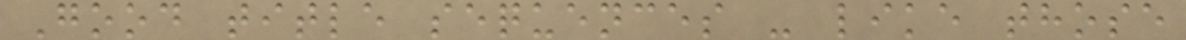Good title sequences - like those
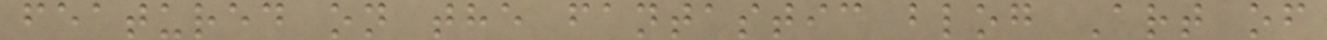featured on the fantastic blog Art of
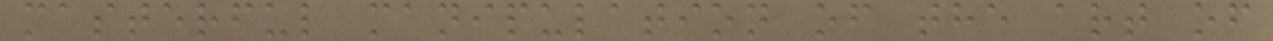masterful manipulation of the art of
